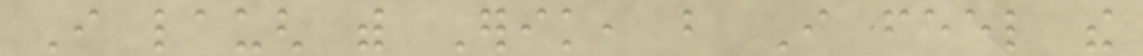I laugh with Erik, but I feel the
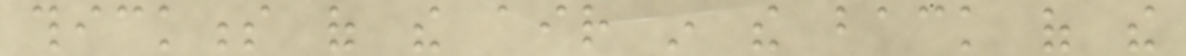thickness of the air in the back of the
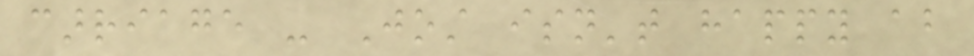carriage - Jost isn't happy about
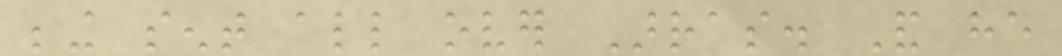being sent all over Arras. And he
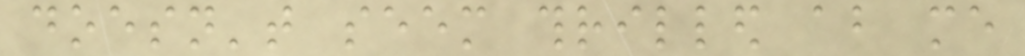doesn't seem thrilled about me
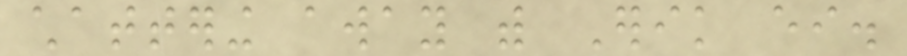chattering away with Erik either.
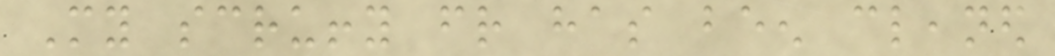My scruffy friend has been cleaned
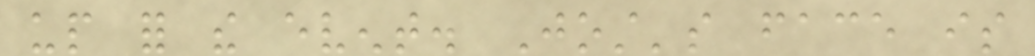up for the event. Jost's face is
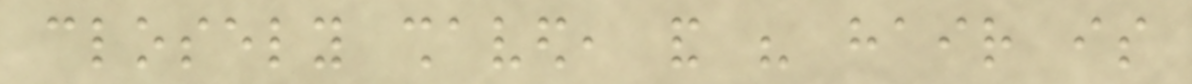closely shaved, and his hair is
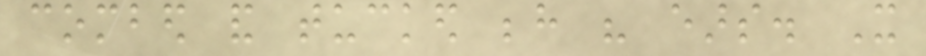combed and tucked behind his ears. It
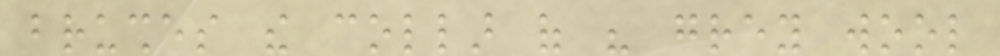brushes the collar of his grey wool
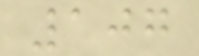107
